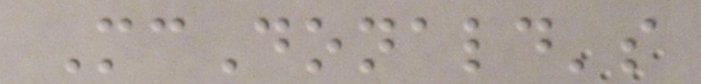McDonald's
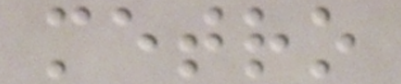metro
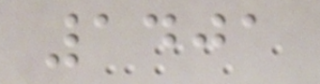1401
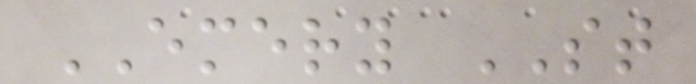EMERY ST
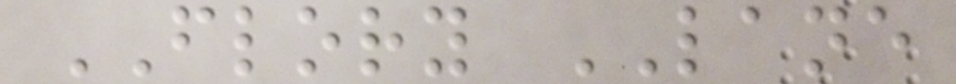FLORY LANE
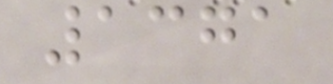1371
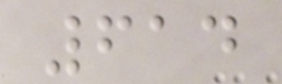614
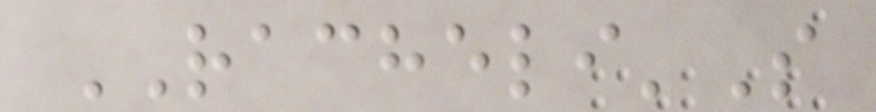RACHELI'S
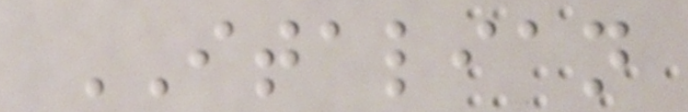ITALIAN
